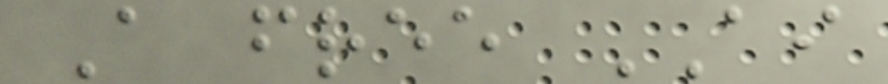A free AI
